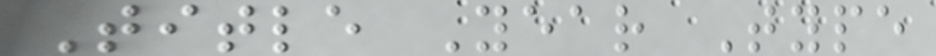Title Year Type
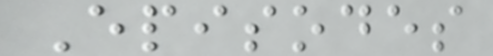Episodes
